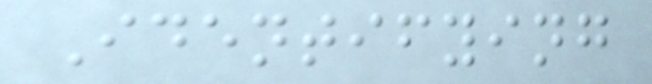Identifying
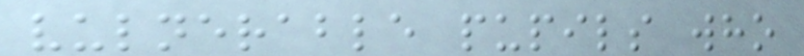vulnerable pupils who
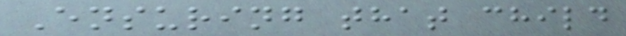Ensuring that child
